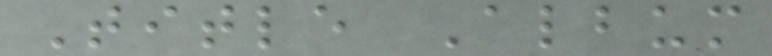Title Album
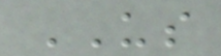US
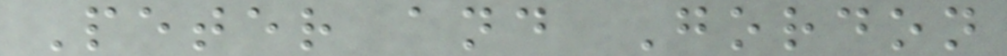Peter and Gordon
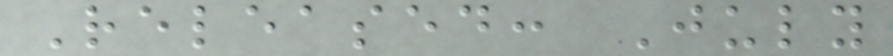Released: July
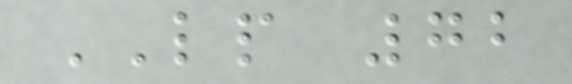LP 72
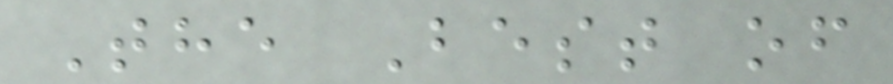The Best of
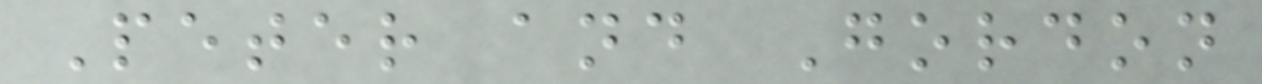Peter and Gordon
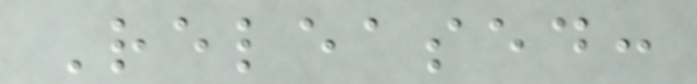Released:
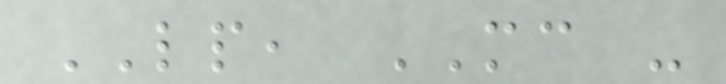LP, MC -
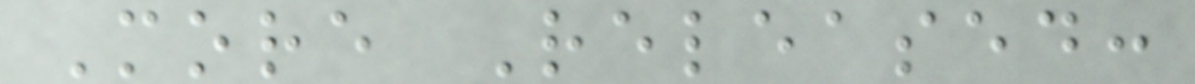More Released:
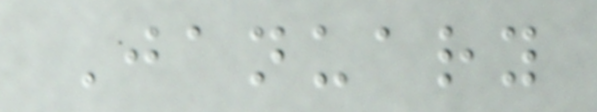January
